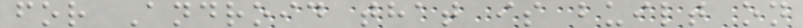for Android that is built on
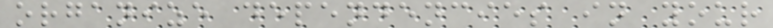organize dependencies in your
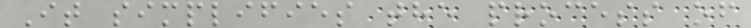It simplifies the process of
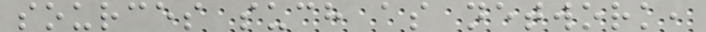sources such as network,
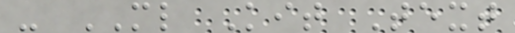- ML Kit Text
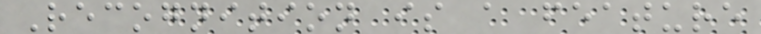Recognition is a feature
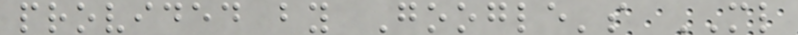provided by Google's ML
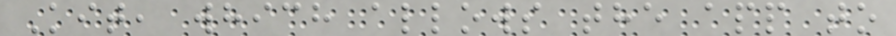Kit, which allows the app to
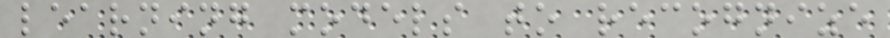learning models to recognize
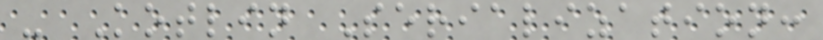- Kotlin Serialization:
